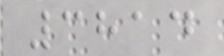3814
